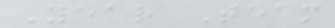Year Team
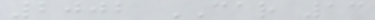2002 CAR 13
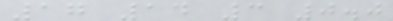17 14 3 0.0
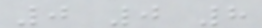0 0 8
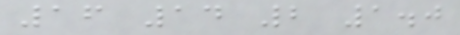16 14 2 1.0
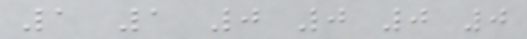1 1 0 0 0 0
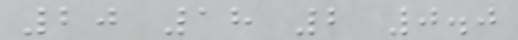20 18 2 0.0
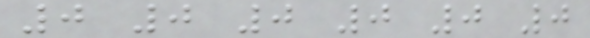0 0 0 0 0 0
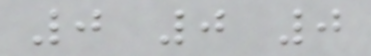0 0 0
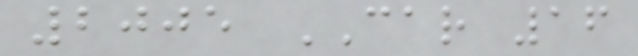2005 CAR 16
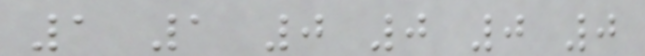1 1 0 0 0 0
